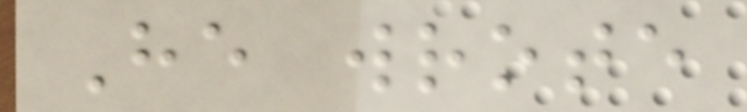He wrote
